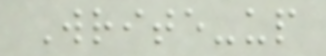Write-up
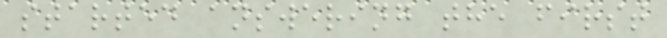started answering the first
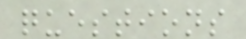questions
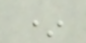*
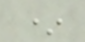*
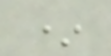*
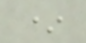*
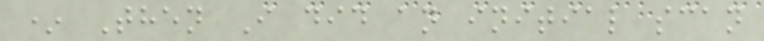* Then I did an initial scan
